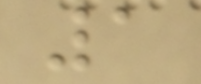1
